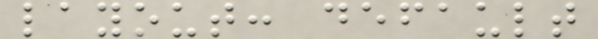layout: default
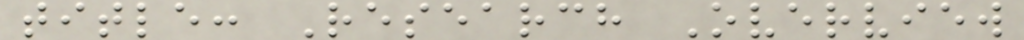title: Research Overview
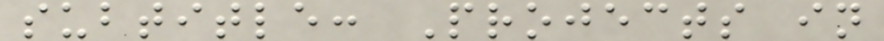subtitle: Projects in
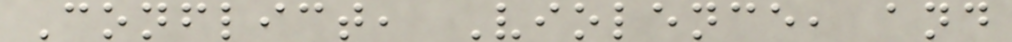Conflict, Violence, and
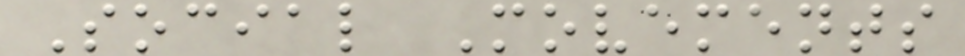Social Movements
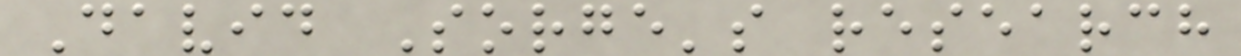David Sorge's research
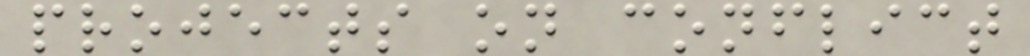projects on conflict
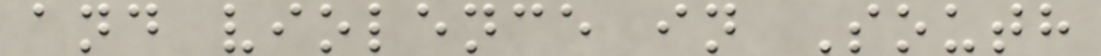and violence in South
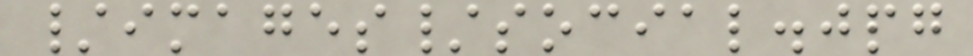/images/social.jpg
